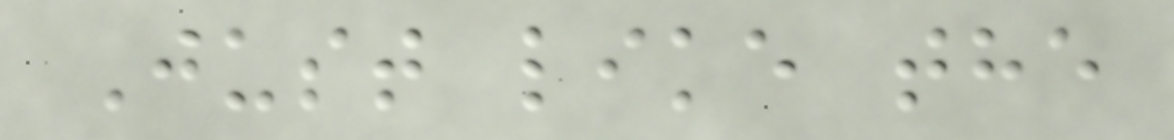Just like the
